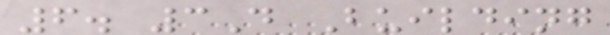6. 3D Building
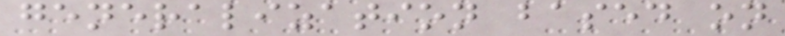generalization based on
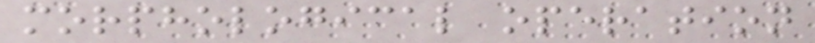morphological operation
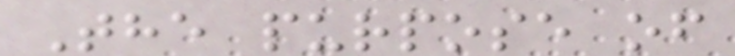The purpose of
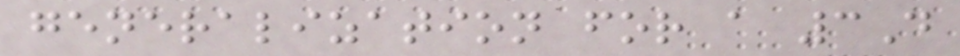generalization for a 3D
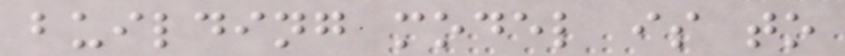building model is to
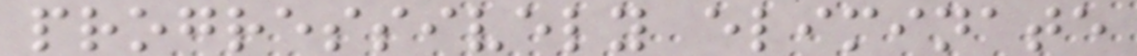progressively eliminate
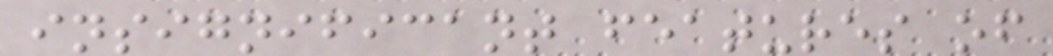insignificant features of
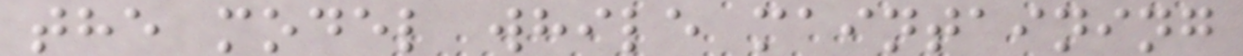the model while maintaining
